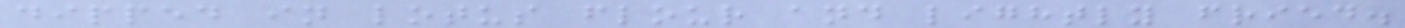dipped in lotus flour and lightly fried.
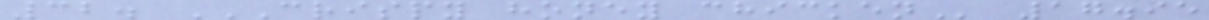32. CRISPY HONEY CHICKEN 17.95
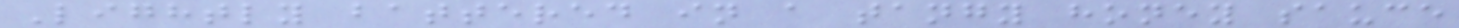Lightly battered in a tangy honey sauce
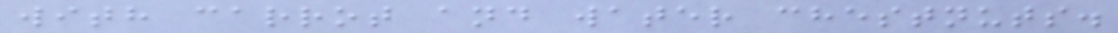with carrot and water chestnuts.
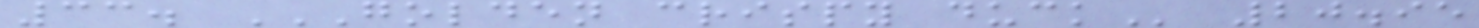33. GOLDEN CRISPY DUCK 20.95
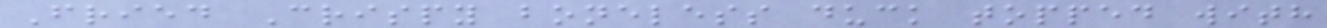Fried Crispy boneless duck topped with
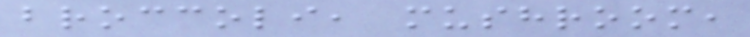broccoli, mushroom,
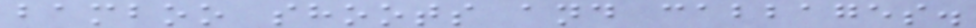bamboo shoots and cabbages.
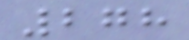278
